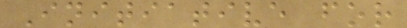Initiative for
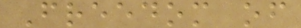Freedom of
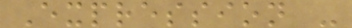Expression -
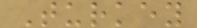Turkey
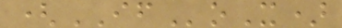(IFoX)
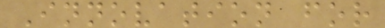Innovation for
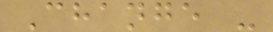Change -
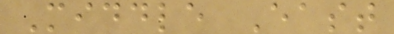Middle East
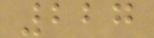227
